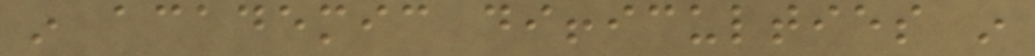in academic difficulties in
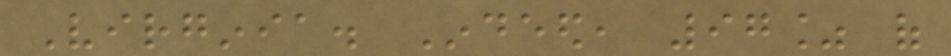Virginia. Indeed, 97% of
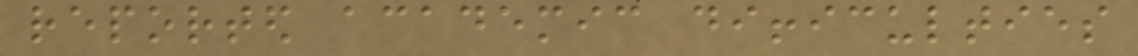reported academic difficulties
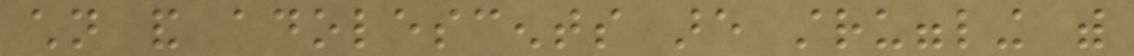children and adolescents are struggling with
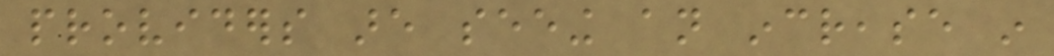providers are seeing an increase in
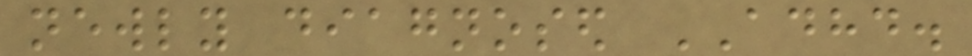newly diagnosed ADHD.
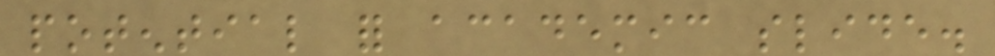potential for academic slide.
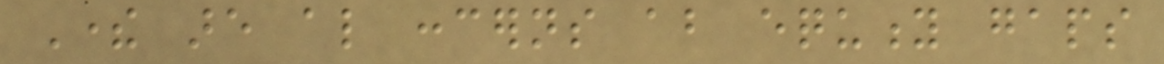There are also concerns about equity gaps
